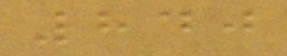840
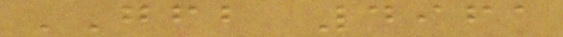GFB 4961
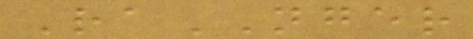RaNGER
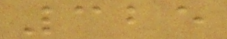325
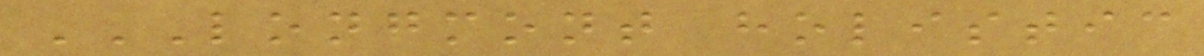LONGMONT HOLISTIC
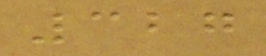327
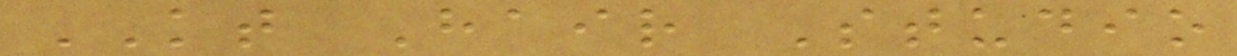KT Hair Studio
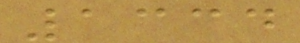1334
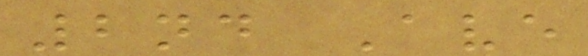2nd Ave
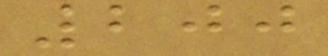200
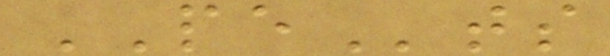PEts
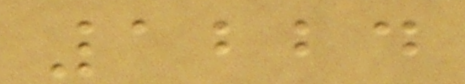1224
